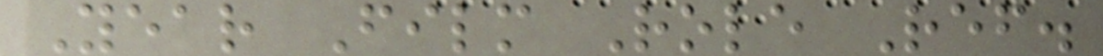Year Film Role Ref.
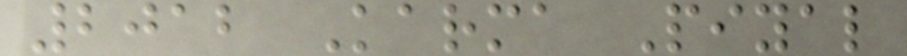2012 Karma Piyal
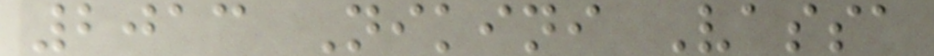2013 Nikini Vassa
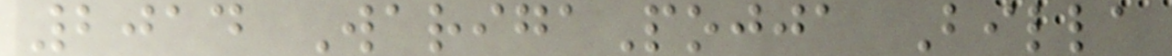2014 WarigaPojja Billa
